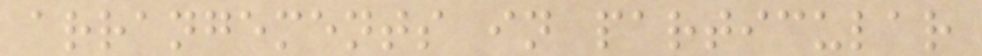arrangements in particular
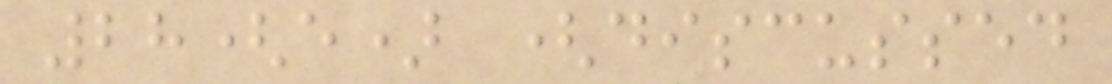28(e) (discussed
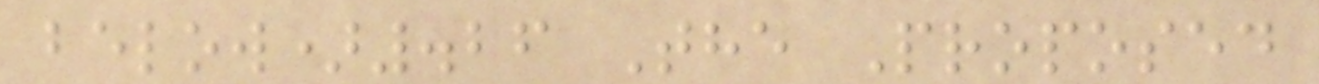below).26 The Proposed
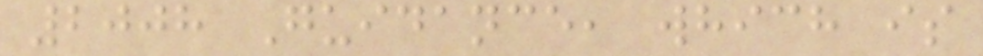2008 Guidance, which is
